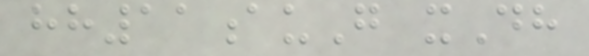hh11auG xDh
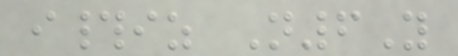i#iz N6Y
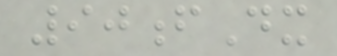90fDx
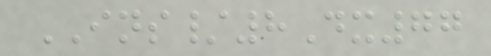INS/8Dx77
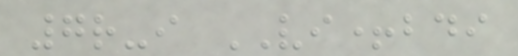7r-i VI+bdi
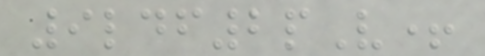9ldf2pV+
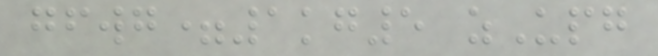gfwg=1kg5 zUpg
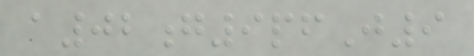a02g9pfJ9
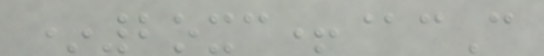*2oxc+@cC
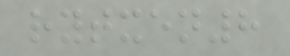rytxen8
